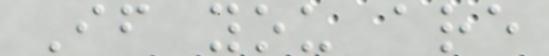If you are
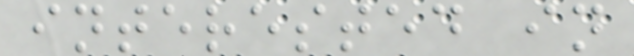interested in
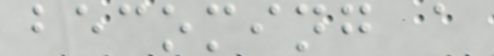becoming a
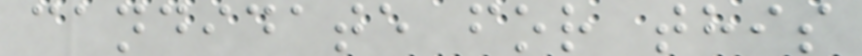candidate for this
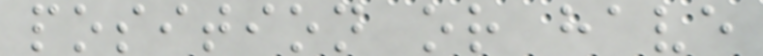position or have
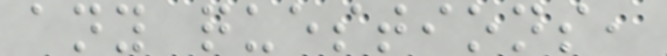any questions,
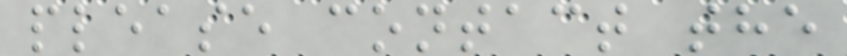please contact the
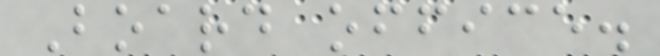Board office.
